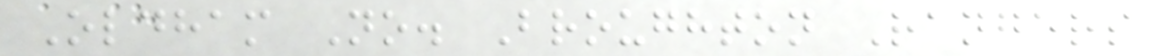Oldham No. Broughton Rangers
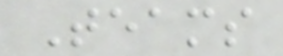Teams
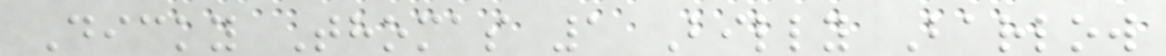Dicky Thomas 1 Billy Barlow
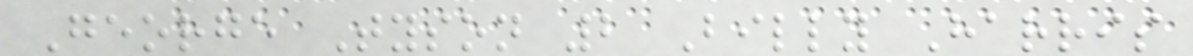George Tyson 2 Billy Harris
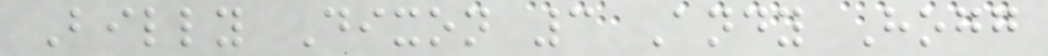Billy Dixon 3 Andy Hogg
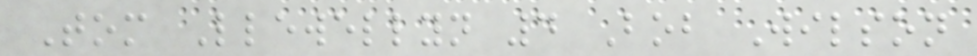Tom Llewellyn 4 Bob Wilson
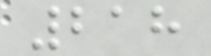218
